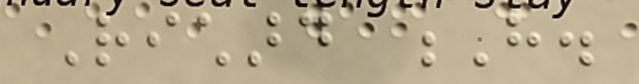Richard H.
